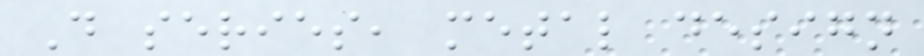D series, metal design
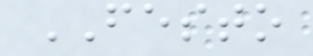FESTO
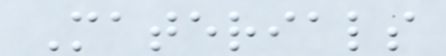Materials
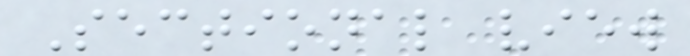Sectional view
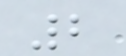2
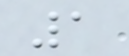1
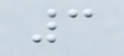3
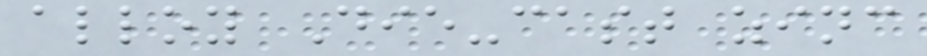alloy Die-cast zinc
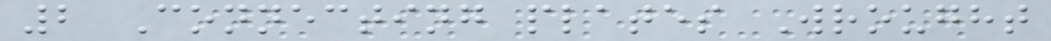2 Connecting plates Wrought
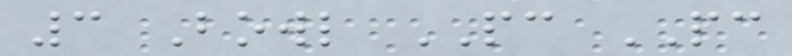3 Bowl PC PC
